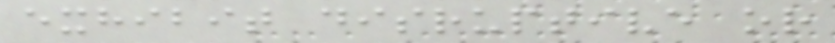exhibit disruptive or
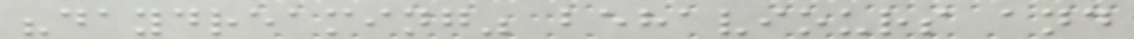"daydreaming" behaviours and
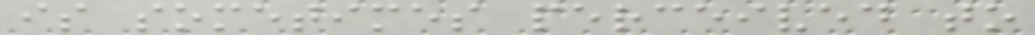is sometimes perceived to
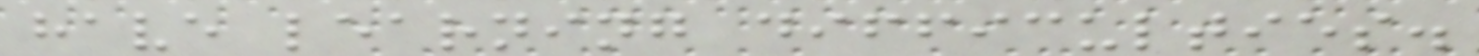have learning difficulties.
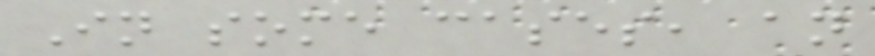In some cases, an
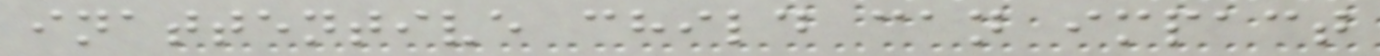inattentive child can impact
